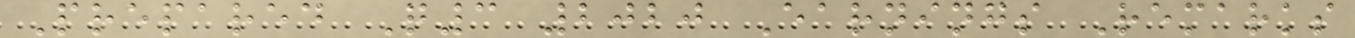Prepared Q3 2020 Earnings Remarks
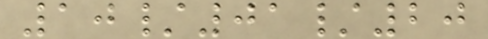10/01/20
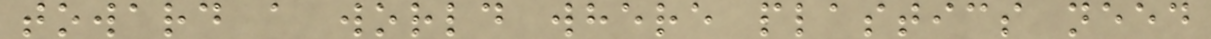toward a world where plastics need
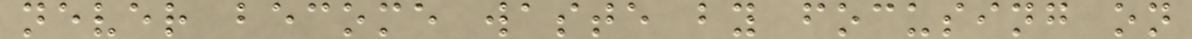never become waste by focusing on
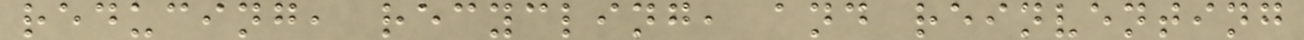reducing, recycling, and reinventing
